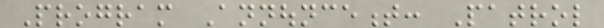Program Announcement: Patrol
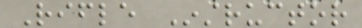Rifle Instructor
